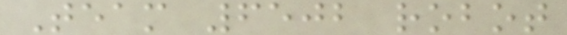Team 6502 robot
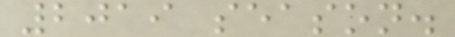2019 season.
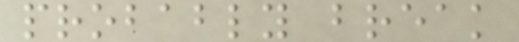probably break
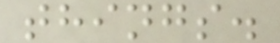things.
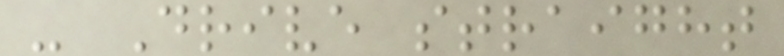- Drive straight
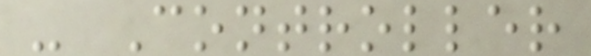- Controller
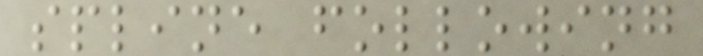spline following
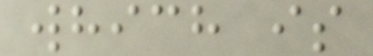which is
